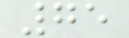75
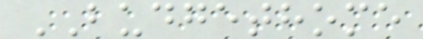BUDGETHOME
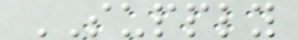SUPPLY
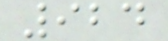924
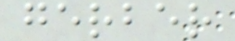gerber
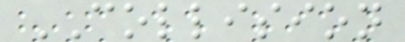COLLISION
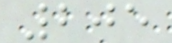205
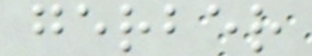gerber
